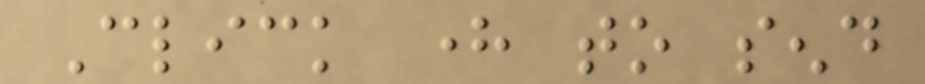Click here to send
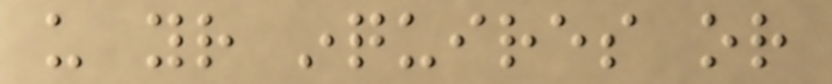us your inquires or
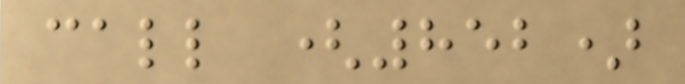call (852)
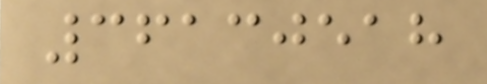36130518
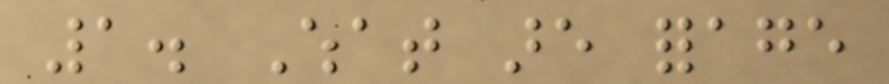1. What are forage
